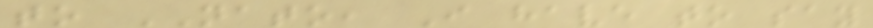to NATO, I have to say
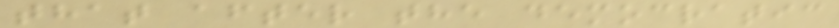that after the democratic
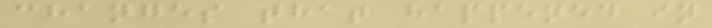changes that happened in
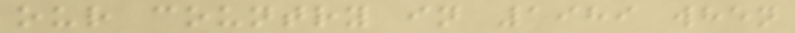our country in 1989 when
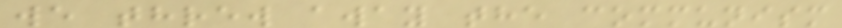we threw away the communism
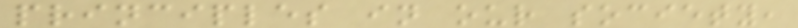principles in our society,
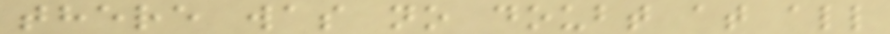there was no doubt at all
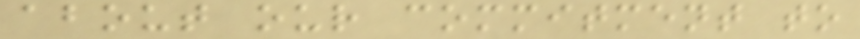about our commitment to
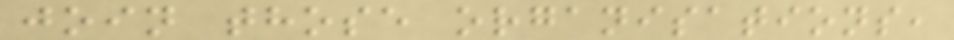join those organisations,
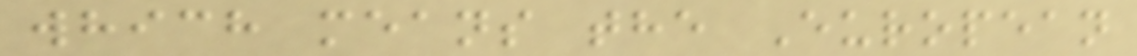which means the European
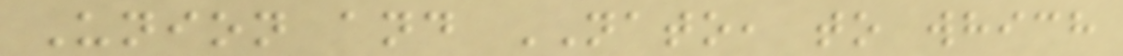Union and NATO, to which
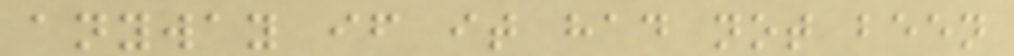anyway if it had not been
